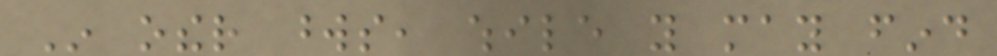In other words, while you may find
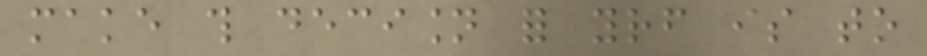make this decision for yourself is to
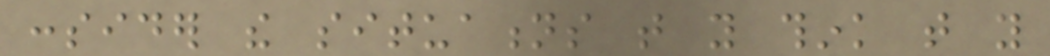consider the situations that you think that you
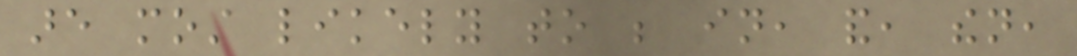are most likely to be in, and, then,
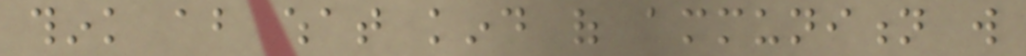think about what kind of ammunition will
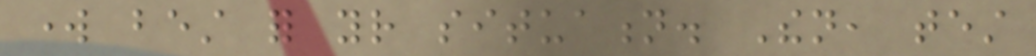work best for your situation. Then, test
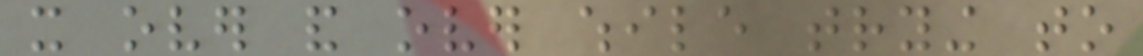it over and over while trying to
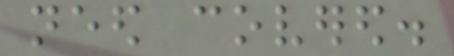need covered.
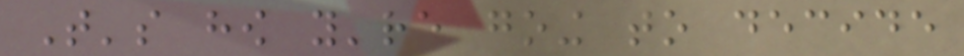That's how you're going to decide
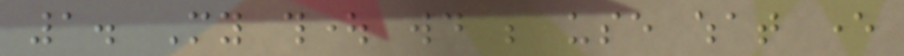1. My thought would be use what ever
